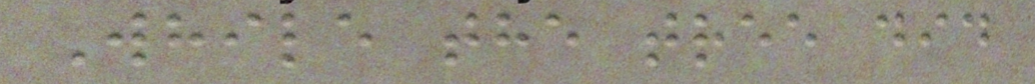While the tree did
